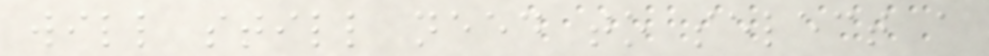will still need to select a
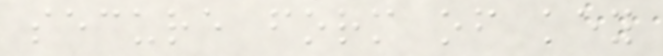secure form of key
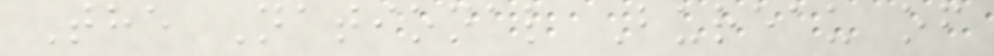The National Bureau of
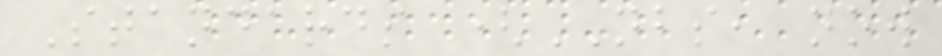Standards (NBS, now
